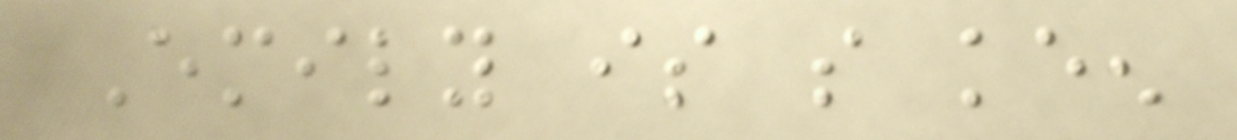Emily is so keen
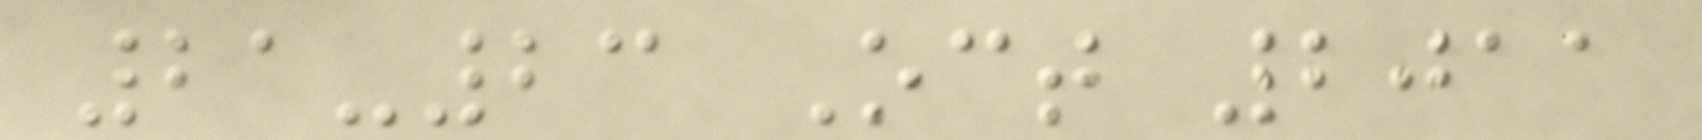21-23 Oct 2011
